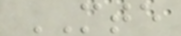MTE
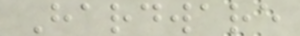Hardware
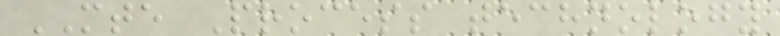MTE Process technology
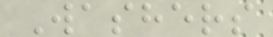Washers
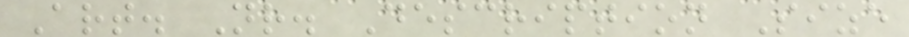Art. Nr. Description Size
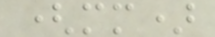(mm)
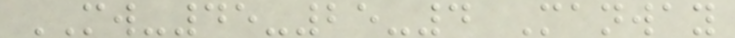MW-45-25-4 Manway
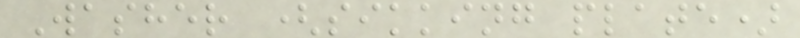Washer (sikking plate)
